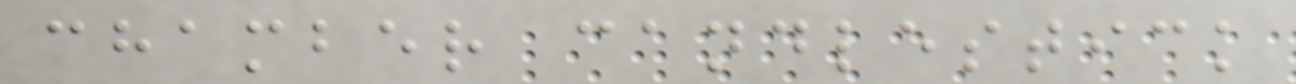chamber candlestick
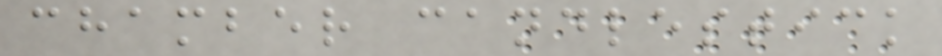chamber candlestick
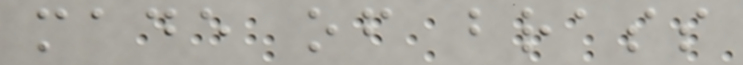made of brass
